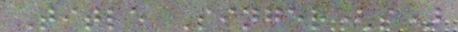Title Singer(s)
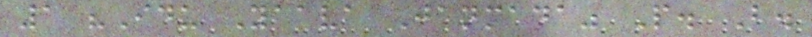1 "Idu Yaava Janmada" P. B.
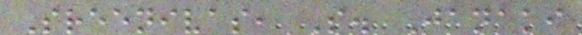Sreenivas, S. Janaki
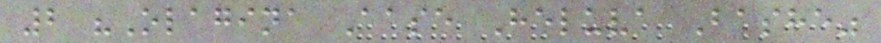2 "Olagina Aase Heluva Bashe"
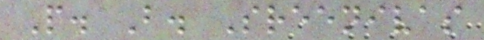P. B. Sreenivas
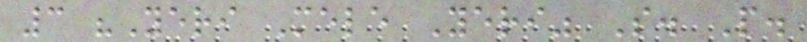3 "Yeri Mele Yeri" S. P.
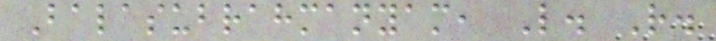Balasubrahmanyam, L. R.
